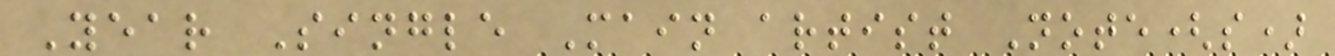Year Single Main artist Note(s)
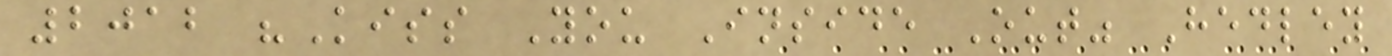2012 "Kiss You Inside Out" Hedley
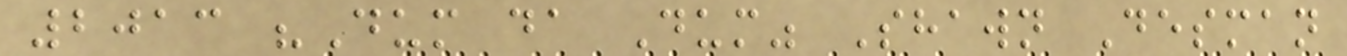2013 "Dum da Dum" Shawn Desman
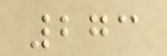273
